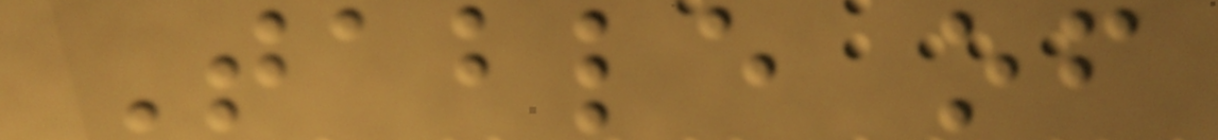Table of
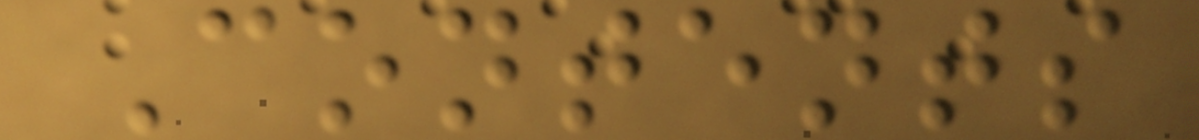Contents
